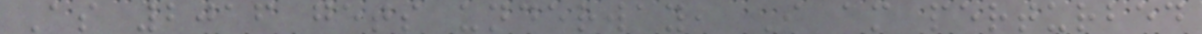As 2016 gets underway, I am perturbed
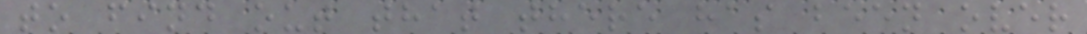to find out that there has been over
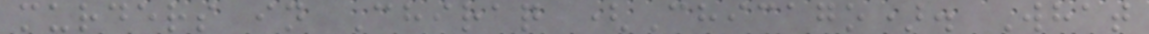murders in Chiraq (Chicago). What
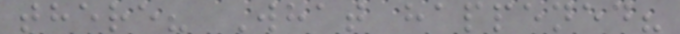there? What happened?
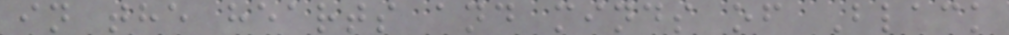in the hearts and minds of Black
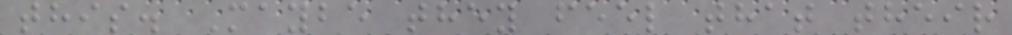this. Maybe they feel that their
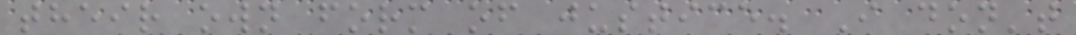their own form of justice. I don't
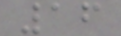16
